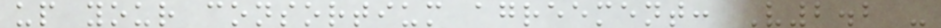up your consortium agreement: V2.2 -
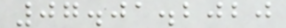07.01.2020
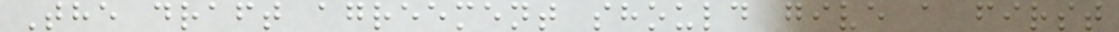The draft agreement should give a first
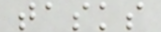tasks
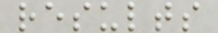results
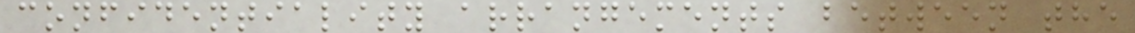confidentiality arrangements between the
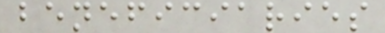beneficiaries
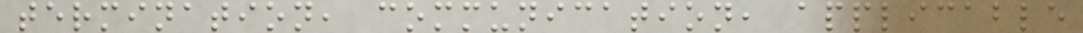termination, communication, applicable
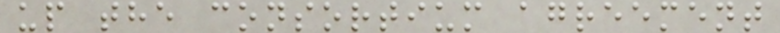up the consortium agreement
